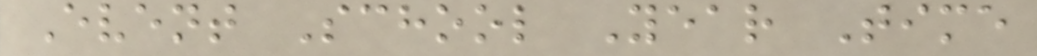Event School Year Time
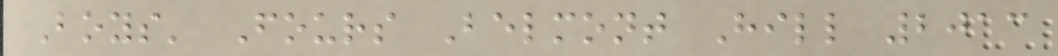Boys' Fours Belmont Hill 2013
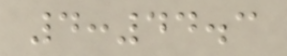4:44.3
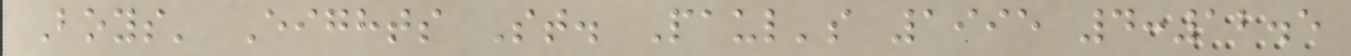Boys' Eights St. Paul's 1995 4:12.5
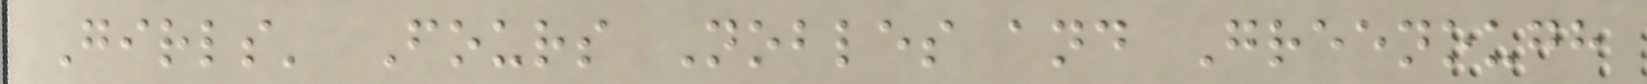Girls' Fours Nobles and Greenough
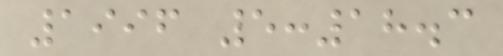1996 5:18.3
